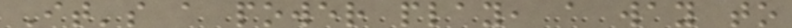It's a power play, a way to
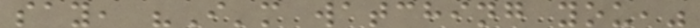say, "I'm watching you,"
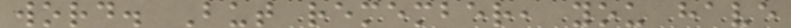word. But remember, you have
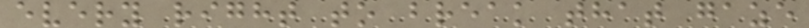every right to break that gaze
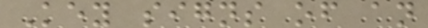Key signs of an
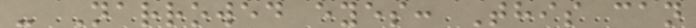- Narrowed eyes: This can
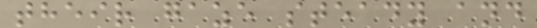their gaze steady and
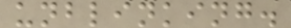unblinking.
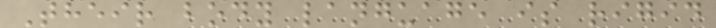Their body language is rigid
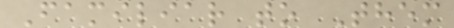Familiar to Them
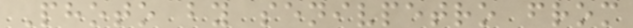Photo by senivpetro from
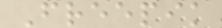Freepik
